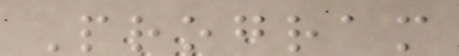Program
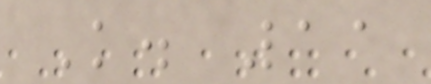K. 11
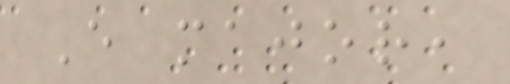E major,
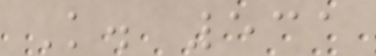K. 531
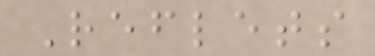Reflets
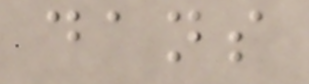dans
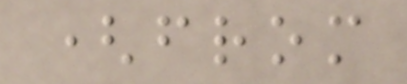(from
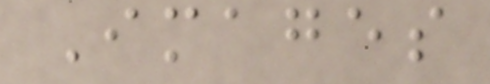Images
